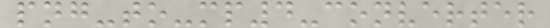png-to-mp4-converter
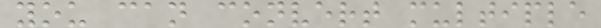you can convert multiple
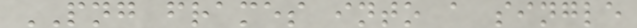PNG frames into a single
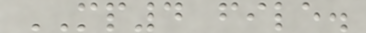MP4 file.
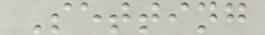Setting
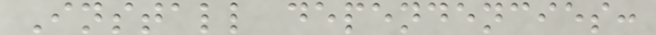Install dependencies:
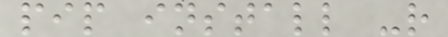pip install -r
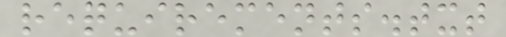requirements.txt
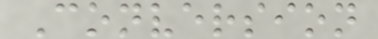Conversion
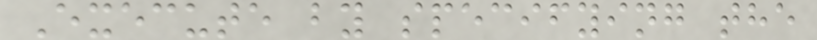Execute by specifying the
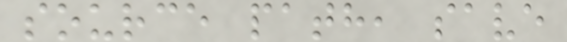source path, save
